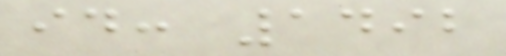id: 1492
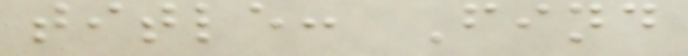title: Find
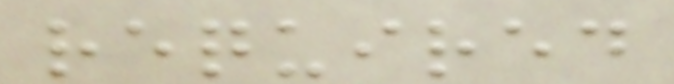required
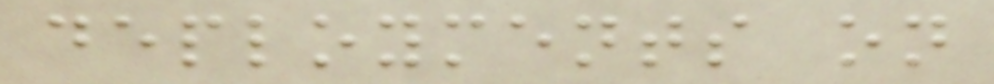deployments on
